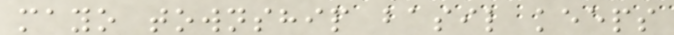mayo township basil keeps
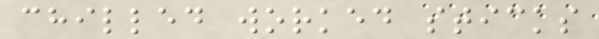chilled worked sticks
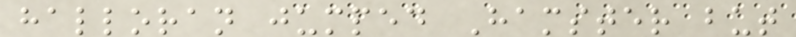halloran jumped Hamster but
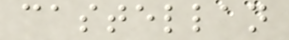castellan
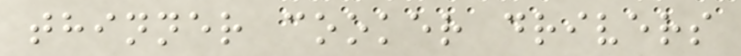thinner cooker drivers
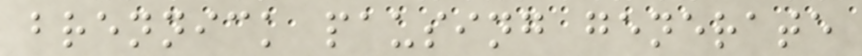brennick pausing generate
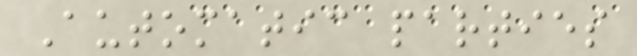Automatic parties
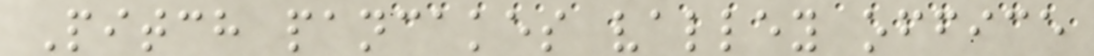Pitch pancakes valley office
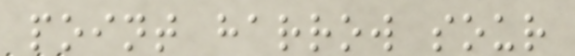point harrow sour
